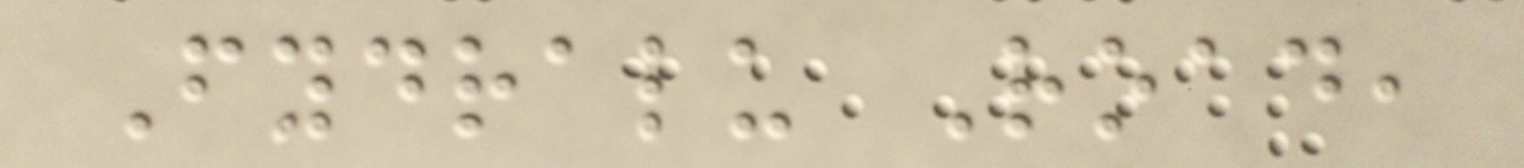Fydralu Road,
